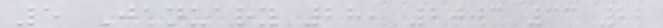5 January 28, 2003 33 22
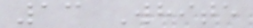13 White
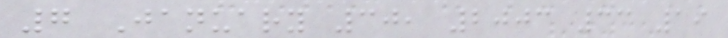7 January 30, 2003 33 19
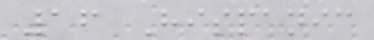16 Hispanic
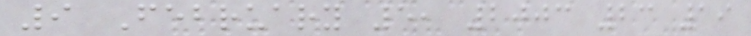9 February 5, 2003 23 19
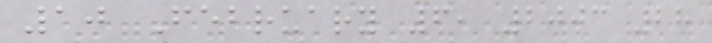10 February 6, 2003 28
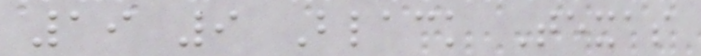19 9 Black Texas
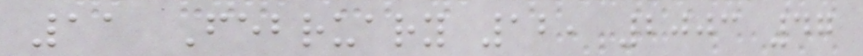11 February 12, 2003 47
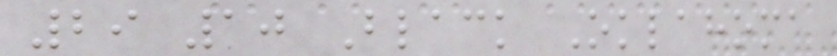29 10 Black Oklahoma
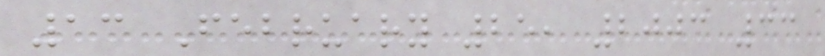13 February 25, 2003 33
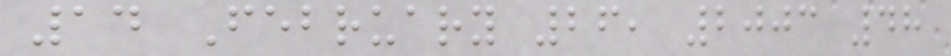14 February 26, 2003 48
